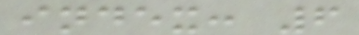index: 6
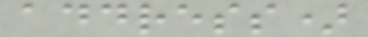address)
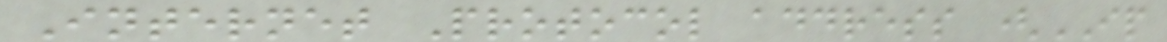Internet Protocol address (IP
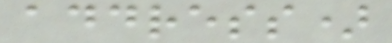address)
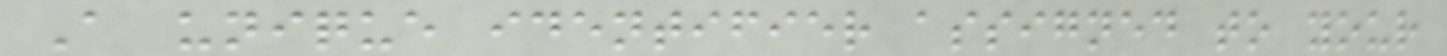A unique identifier assigned to your
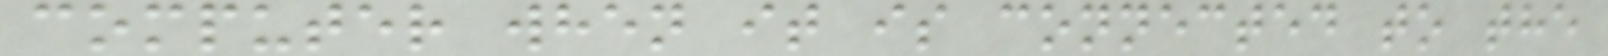computer when it is connected to the
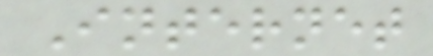Internet
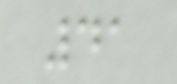41
